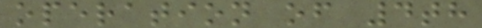operation of 4th
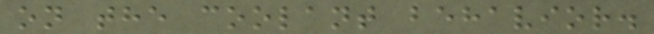on the coolant behavior.
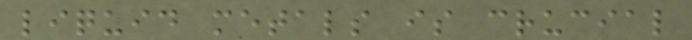liquid metals is crucial
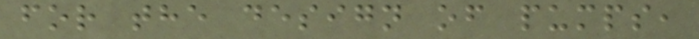for the design of pumps,
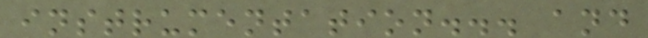instrumentation... and
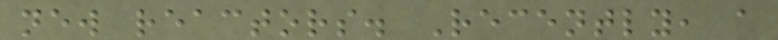new reactors. Recently, a
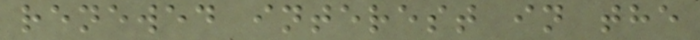renewed interest in the
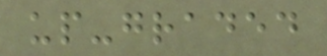up-graded
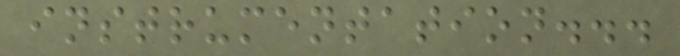instrumentation...
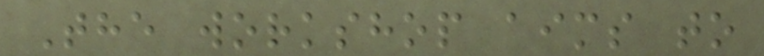The workshop aims to
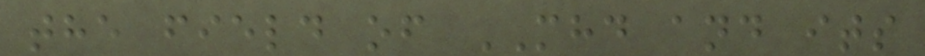the field of MHD and its
